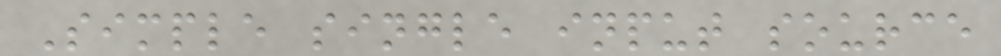Simple single input source
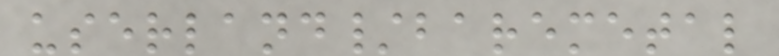userland/baremetal
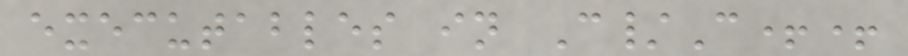executables in C/C++
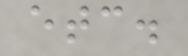etc.
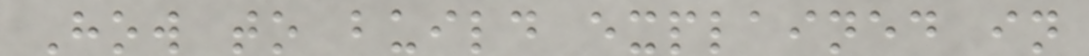How to build explained in
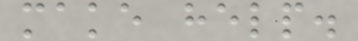make help.
